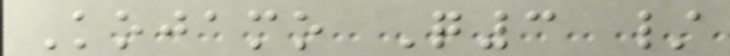Kojamo Q3 /
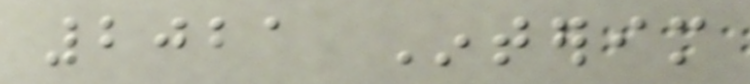2021 Interim
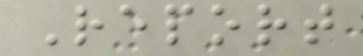Report
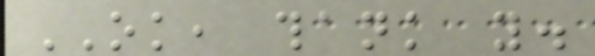OK, thank you.
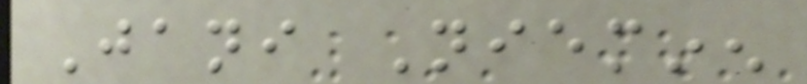Jani Nieminen
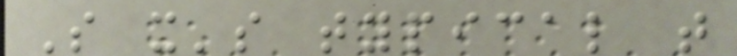So it's typical that
